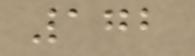172
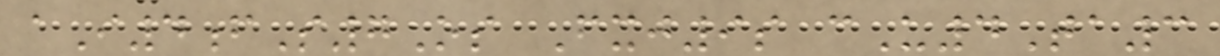aI4fS7Os Fxj9s cU4Ta3
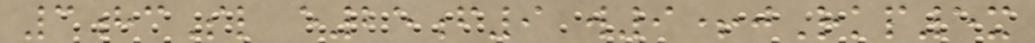3hcSl e25f9 w9+jRkp5x
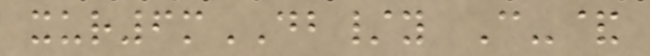xur6mDB/y C-&
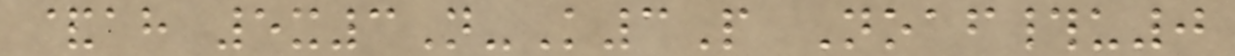&ah 5x3N-K3P Noaf#u0
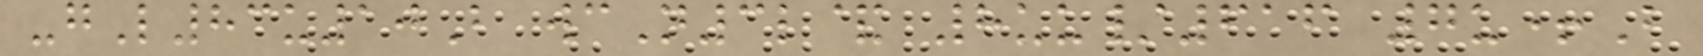-gL83u10B wcN3l& 8uu/616 7u+B
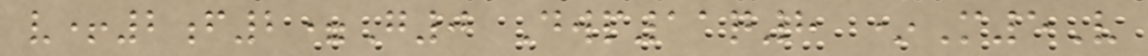v+2f2=G0 Dwp11q8 *M5V
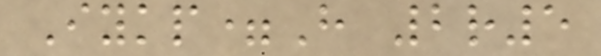Iykp=H 2r5
